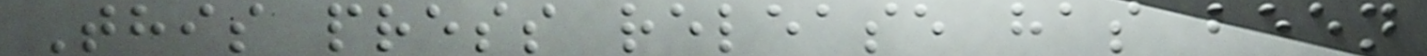This press release has been
